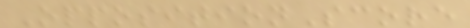OppositionScore
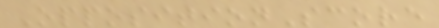OppositionScore
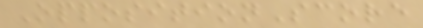OppositionScore
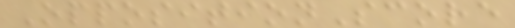OppositionScore
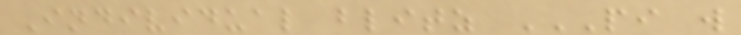Individual blitz PI W
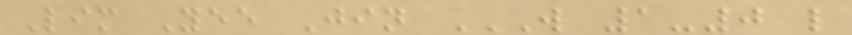Lim Yee Jin W 1-0 L
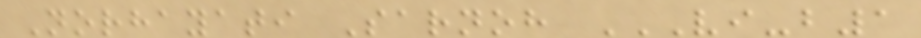Norhayati Sarnoh VI-B1
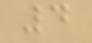4
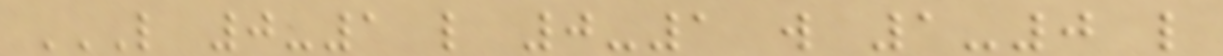L 0-1 L 0-1 W 1-0 L
